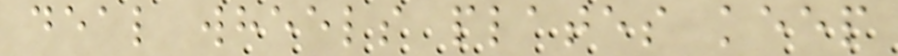deal wheels plates keep
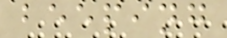beeping
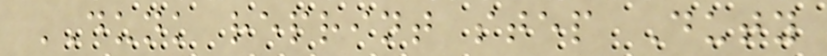DUNK reprint step Duty
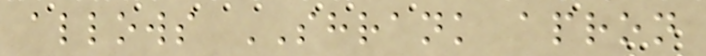allows SHRANK apron
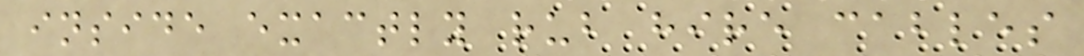inside exactly rub hire cables
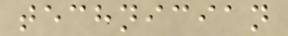technician
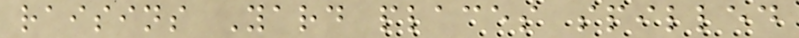raisins Yard places spilled
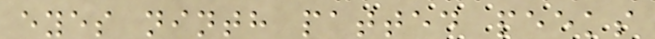eyes ninth patted peeks
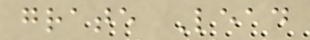grate Lead
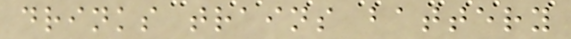drinks trains battery
